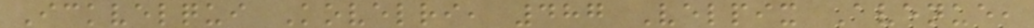Ickvelqui Kovelri, 487 Velpix Avenue,
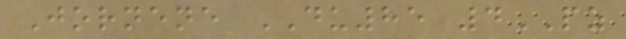Jornene DU85 4PZ
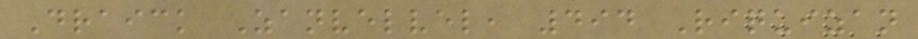Draick Zanvelvel, 494 Riquizan
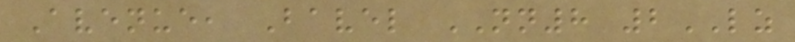Avenue, Bavel NN8 2LZ
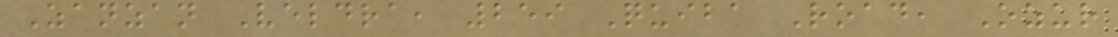Zanzan Veldra, 259 Quiba Road, Ozur
